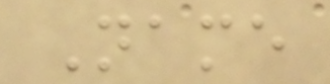Name
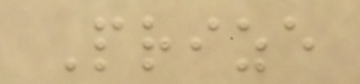Prize
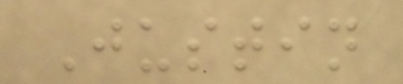Justin
